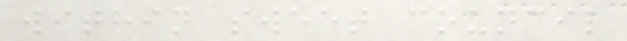within sweet council
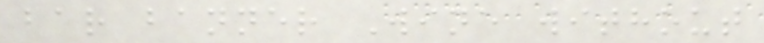bar banner Wine without
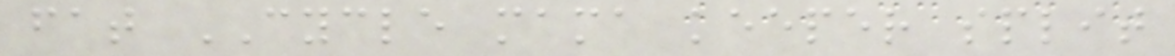fat CYCLE mama keeper split
